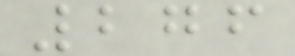276
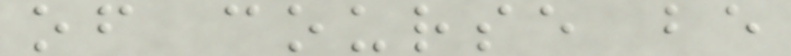of course be
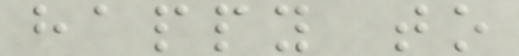happy to
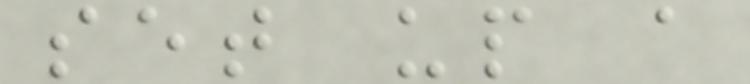set up a
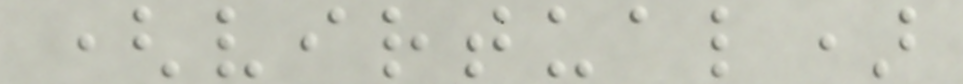(virtual)
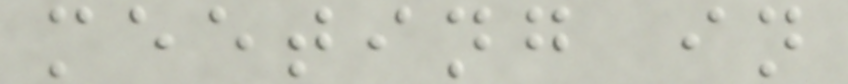meeting in
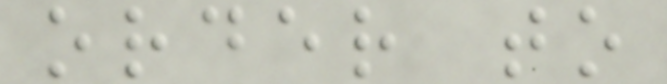order to
